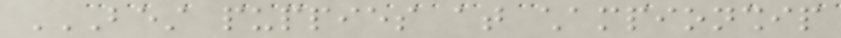BEST PUPPIES AT CHAMPIONSHIP
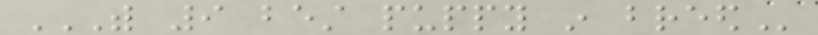WITH 9 BEST PUPPY IN BREED
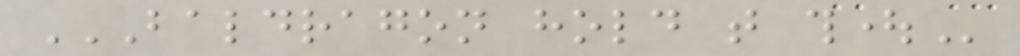BALDRAGON HOLD THAT THOUGHT
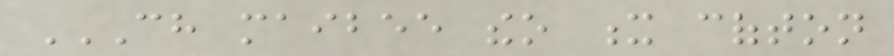CH MAIBEE THEO X COFTON
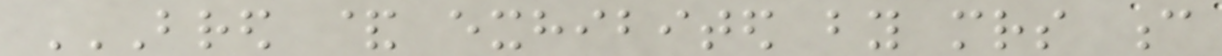BRED & EXHIBITED BY MRS C
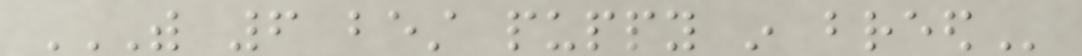WITH 6 BEST PUPPY IN BREED
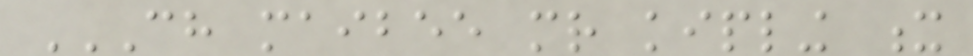CH MAIBEE MR KIPLING X
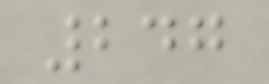247
